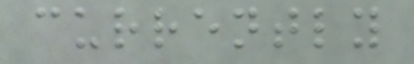currently
